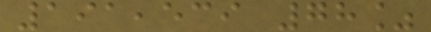191,539 78%
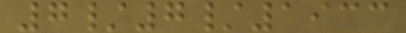7/7/1933
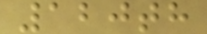120th
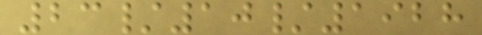23/10/1928
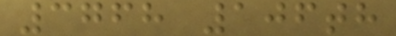3768 106th
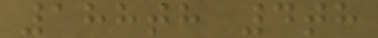188th 4th
